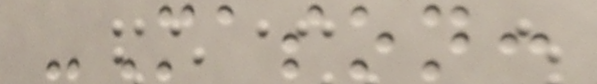-Mason:
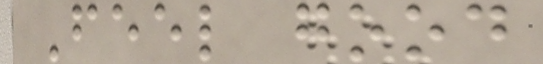Feel good
